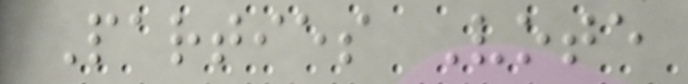Parties Vote
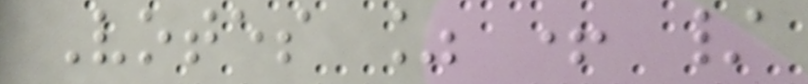Votes % + /
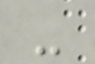-
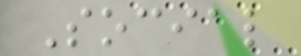Social
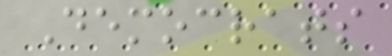Democrats
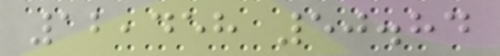12,458 50.84
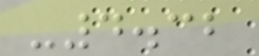-4.32
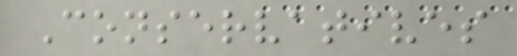Conservatives
